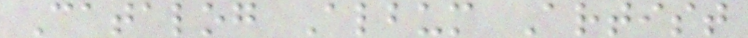Catalog Album Artist
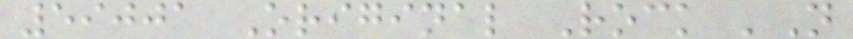59001 Original Rock 'N
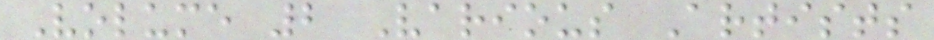Volume 2 Various Artists
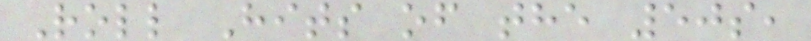Roll Hits of the 50s,
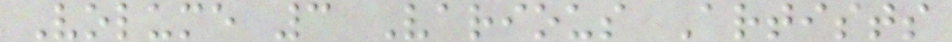Volume 3 Various Artists
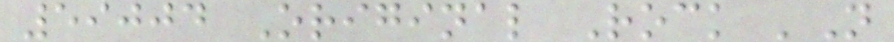59004 Original Rock 'N
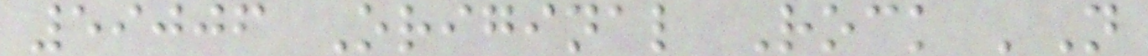59006 Original Rock 'N
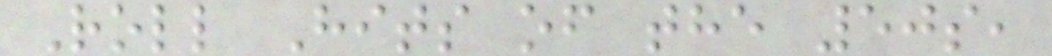Roll Hits of the 50s,
